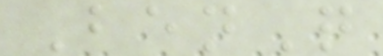BenQ
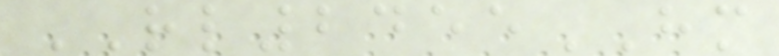RL2455HM
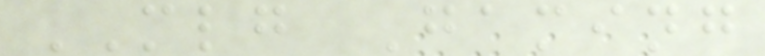MLG Gaming
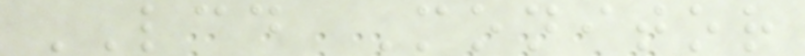LCD Monitor
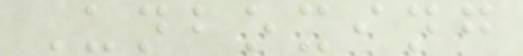Unboxing
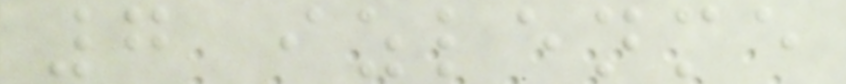7 izlenme
